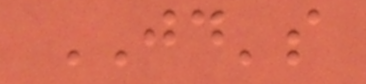JD's
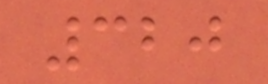320
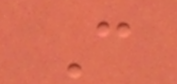C
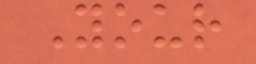Your
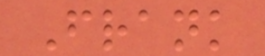Frank
